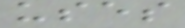uses
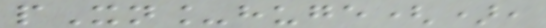pXn_huge(),
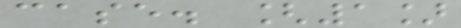case. [1]
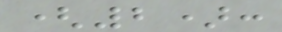(2):
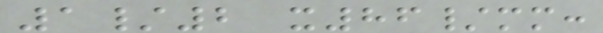1/2 x86/mm:
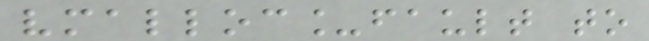vmalloc_fault to
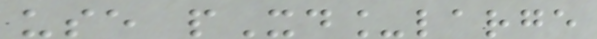use pXd_large
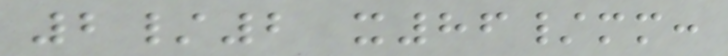2/2 x86/mm:
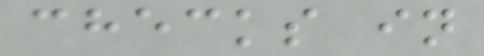checks in
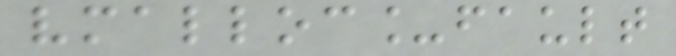vmalloc_fault
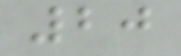20
